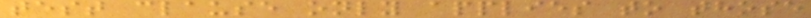test clause only applies to those
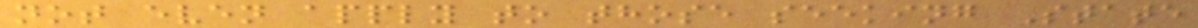not even apply to those seeking State
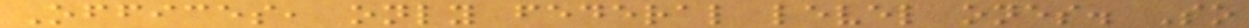Offices, only federal level ones. So
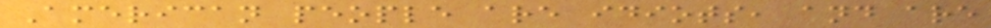American people are idiots, and are
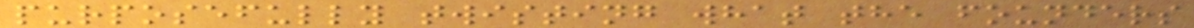purposefully twisting what the founders
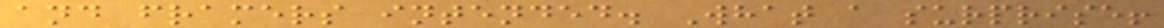and framers intended. What a surprise!
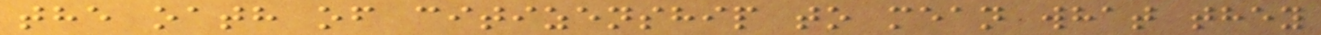the oath of citizenship to mean what they
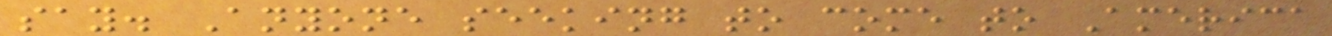say. Anyone seeking to come to America
